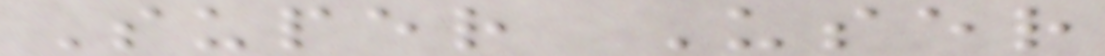Super User
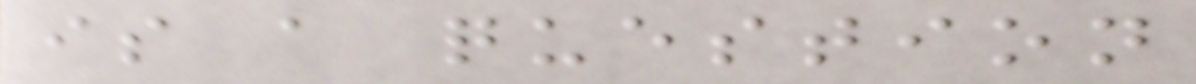is a question
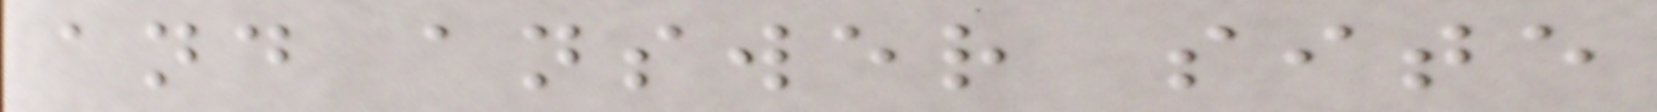and answer site
